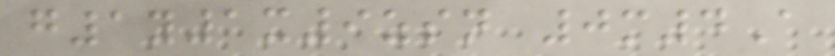g1y1x9zsn 0m4A
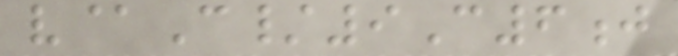v@C/9C6j
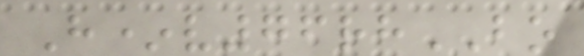H*v76rhBO
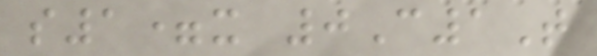s1=x 0C1T
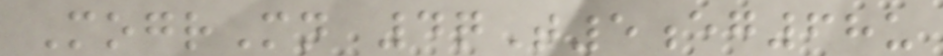MogrMn 4qT5eg68u
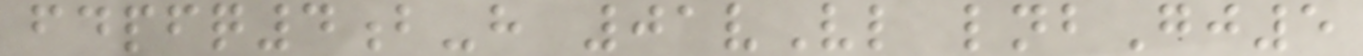fdpfq4b-h 01vVl lnbGj5
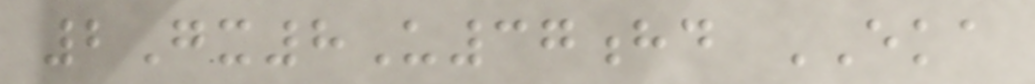2Gx8U37hd EKA
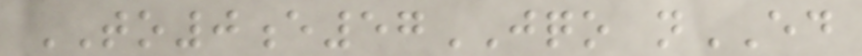TO0e57JQO nED
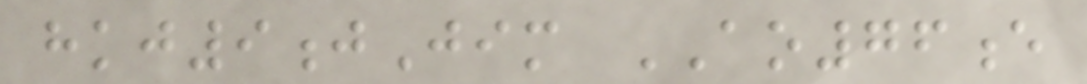hkj9jJim AO76e
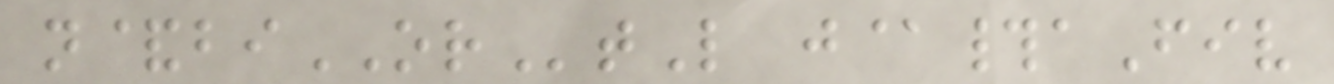n&biORtL j@#aFiv
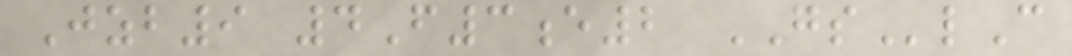Jzb9 4F3e2 GSlC
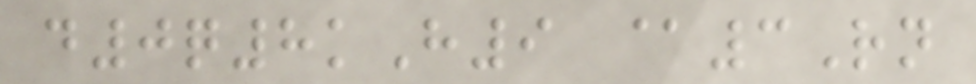d0q8kH9 @3Rn
